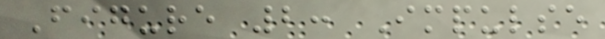Figure 2: Impulse
